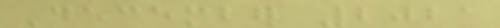December 2021
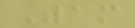Witham
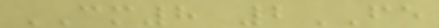CM8 2FE
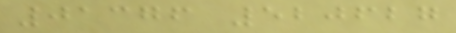01376 520627
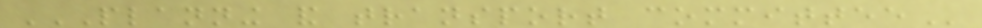PLANNING AND TRANSPORT COMMITTEE
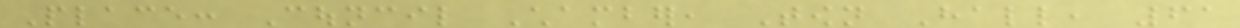Place: Council Chamber, Town Hall, 61
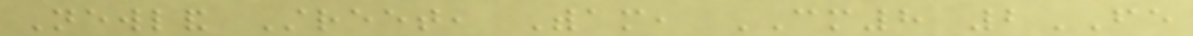Newland Street, Witham, CM8 2FE
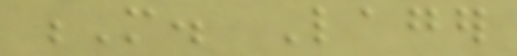M. Lager
